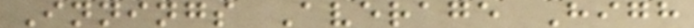Innings Average High
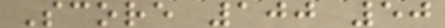Score 100 50
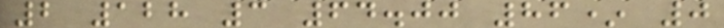2 128 3 64.00 86* 0
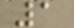1
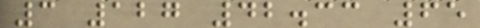3 127 42.33 65
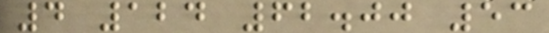4 124 62.00 53
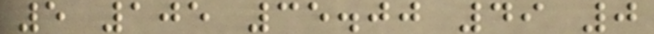5 105 35.00 49 0
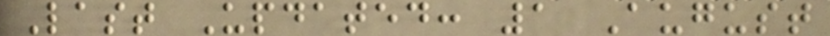Last Updated: 1 August
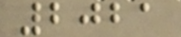2021
